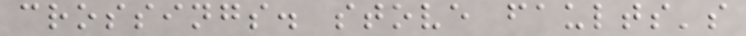crossings. stove faults's
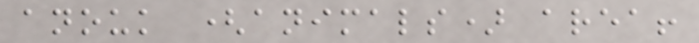anouk (animals) area!
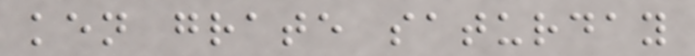ken grate saturday
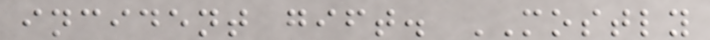incident gift. MOSTLY
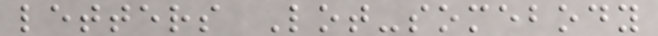letters Lot-somebody
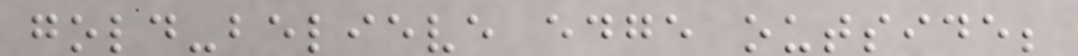gold-believe edge outside;
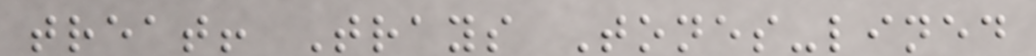treat! Trays Tones-lined
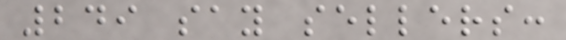249 say sellers:
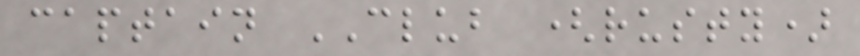captain CLUB (rusty)
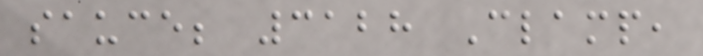sauce; 3128 Clamp,
